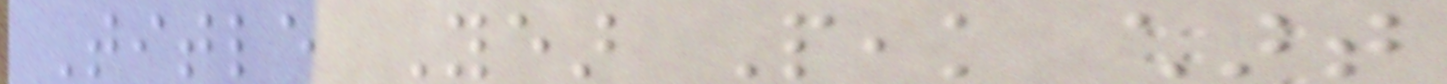Title Year Peak chart
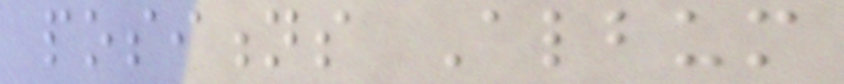positions Album
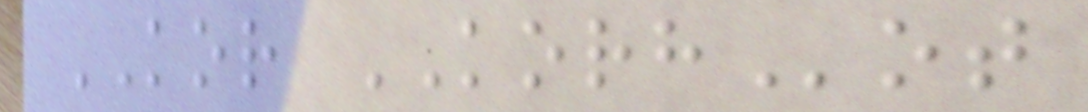KOR KORHot
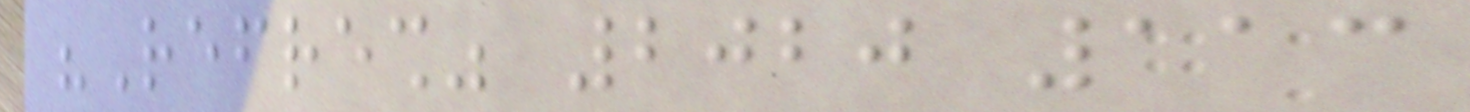"Refresh" 2020 113
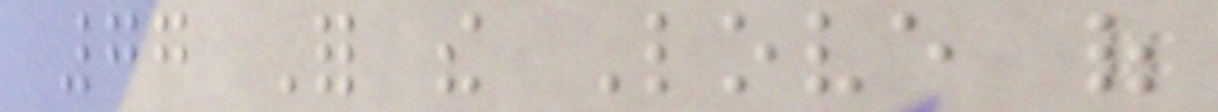77 For the Love of
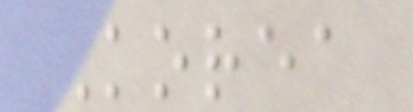Korea
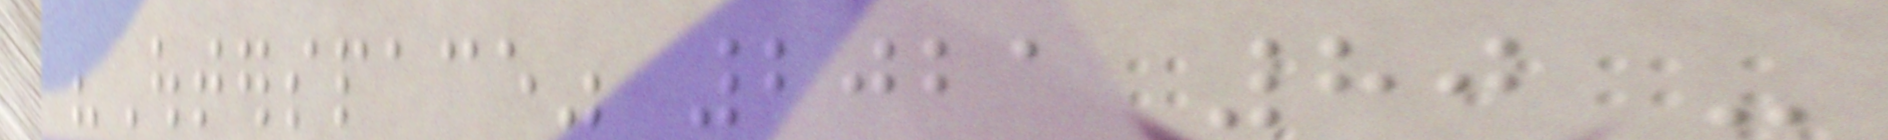"Outerspace" 2021 80 -
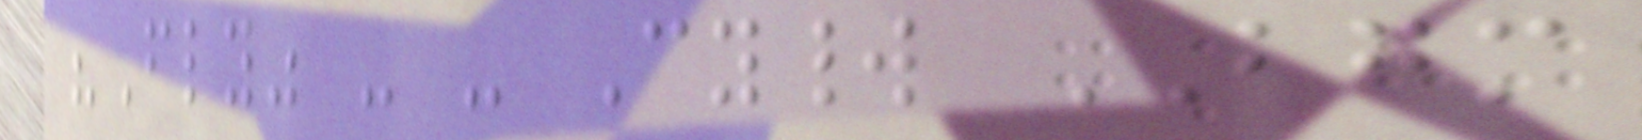"Fly" - - Cyworld BGM
